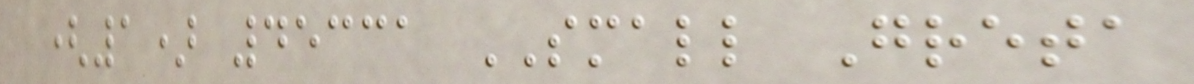(1) 45331 SMALL Greta
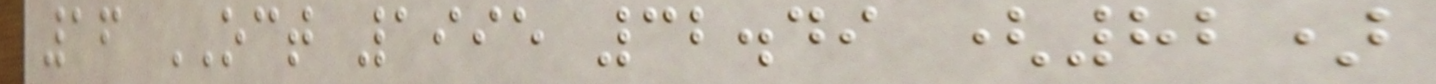16 OCT 1995 32.49 (82)
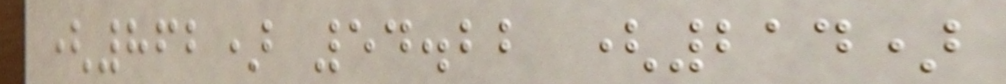(862) 54.22 (214)
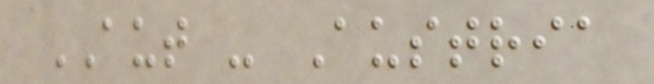AUT - Austria
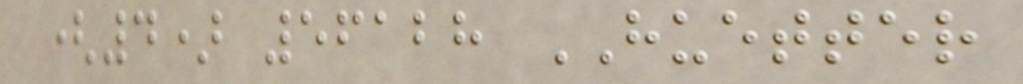(4) 56128 HUETTER
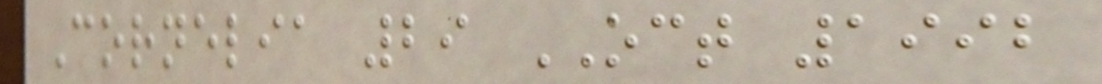Cornelia 29 OCT 1992
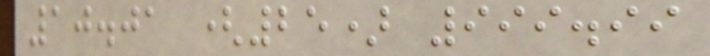10.01 (25) 999.99
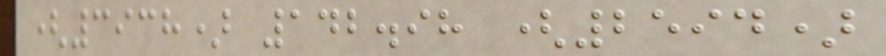(3938) 142.98 (2594)
